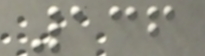136
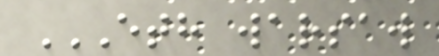ETH WARSAW
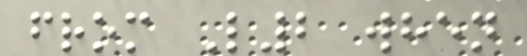from L2 when
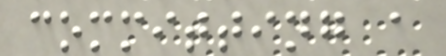committing a
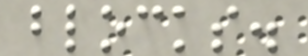blocks.
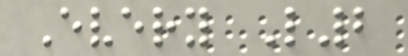Every L2
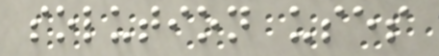solution uses
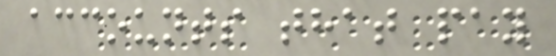accounts that pay
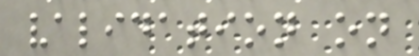validation on
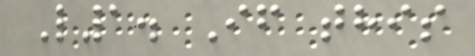L1. If this
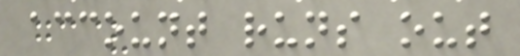account runs out
